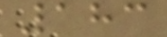183
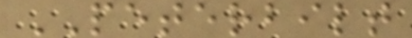PETERBILT
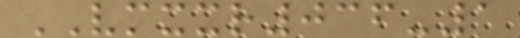VMXXR036-1
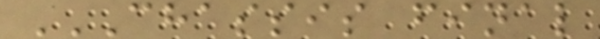CHASSIS FINAL
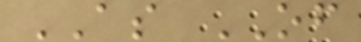AS OF
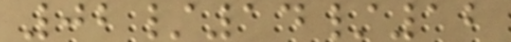02/14/12
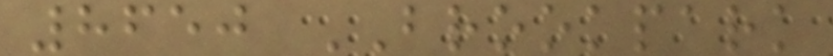8650 BROOKPARK
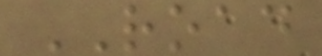ROAD
